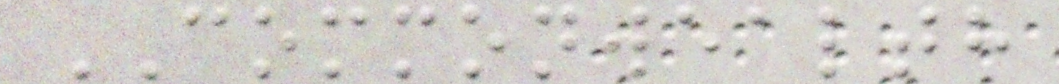COMMONWEALTH
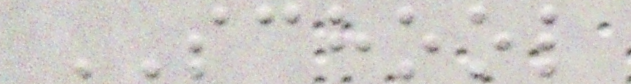SCHOOL
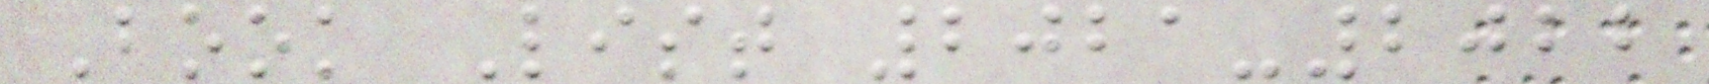Book List 2021-2022
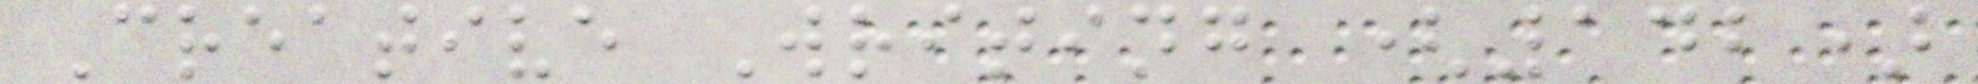Creative Writing (142)
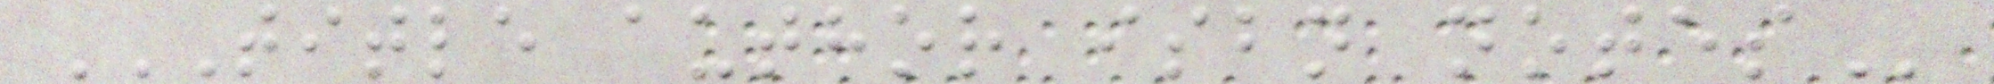TITLE AUTHOR ISBN NOTES
